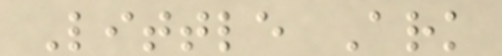Little Ark
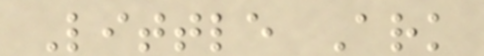Little Ark
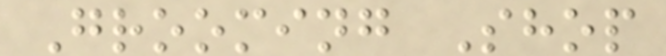Grooming Shop
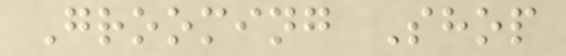Grooming Shop
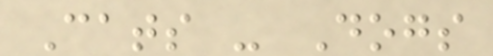Cats - Dogs
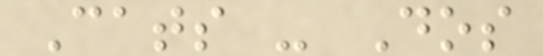Cats - Dos
